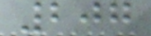207
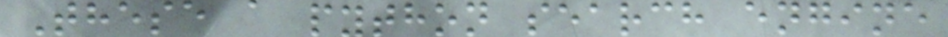These a python search engine
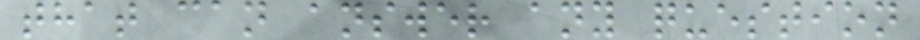that can answer any question
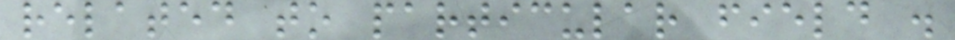related to particular field .
